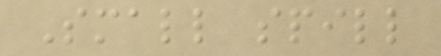Small spill
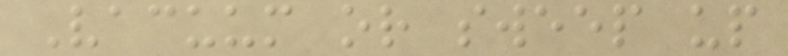Vacuum or sweep up
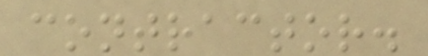contractor.
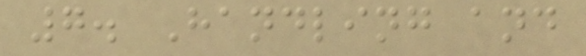7. Handling and
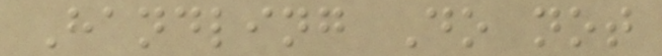Handling Do not
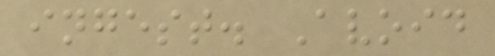ingest. Avoid
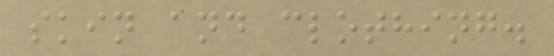skin and clothing.
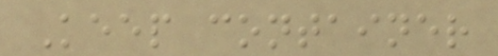Keep container
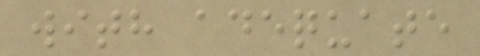with adequate
